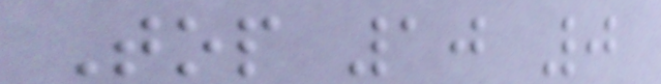Top 10 0
